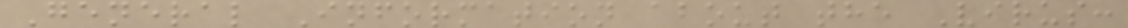General Information about the Virus:
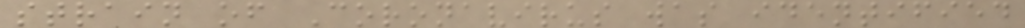strain of Coronavirus was identified
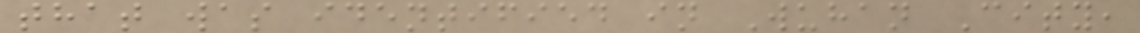that was identified in Wuhan City,
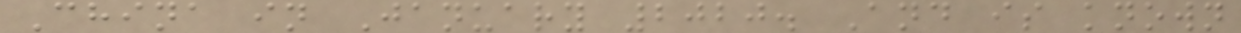China in January 2020. And is known
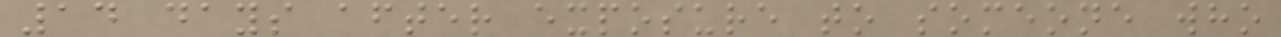14 days after exposure to someone who
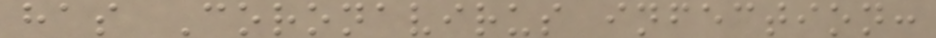has Coronavirus infection:
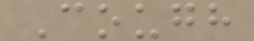Cough
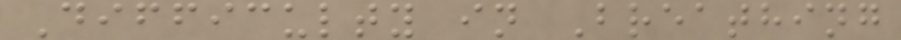Difficulty in Breathing
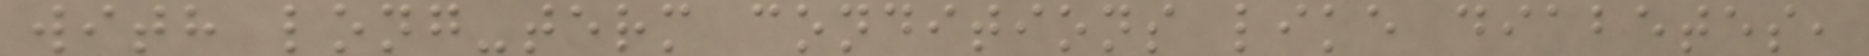with long-term conditions like diabetes,
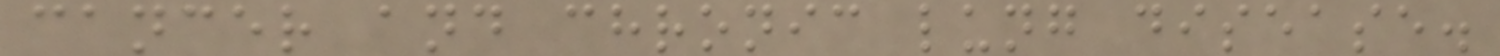cancer and chronic lung disease.
